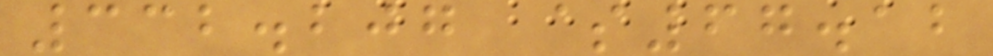332.207 $67.12
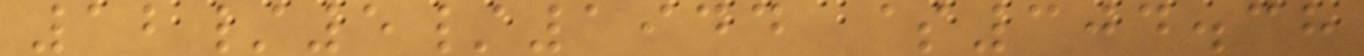12/5/1944 $304.38
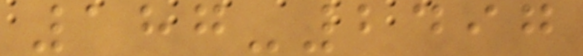187-2497
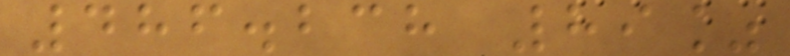486.238 89%
